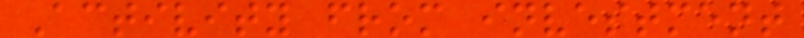Activity from investment
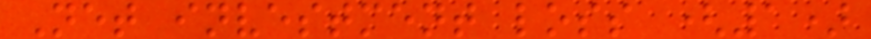Net investment loss (1)
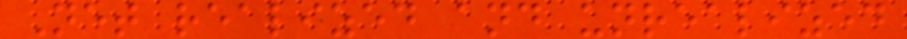Net realized and unrealized
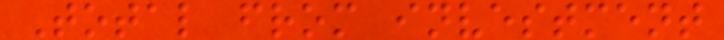Total from investment
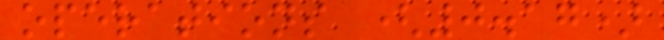operations (0.17)
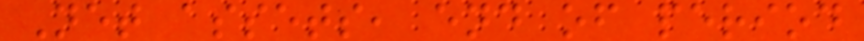Net assets, end of period
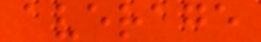average
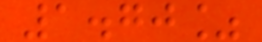1.70%
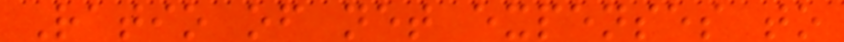Ratio of net expenses to
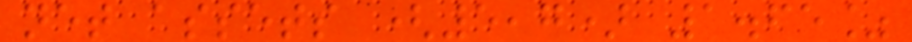net assets (5,7) 1.65%
